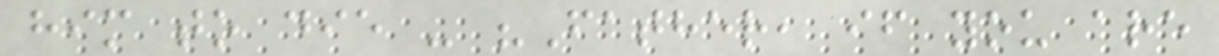him to die - "Father, if you are
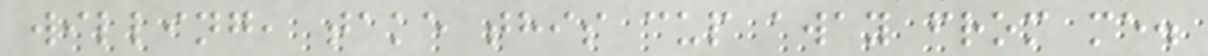willing, take this cup away from me.
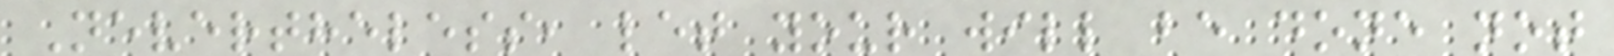Nevertheless, let your will be done not
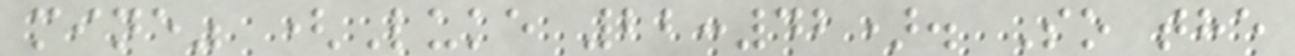mine" (Luke 22:42). So the
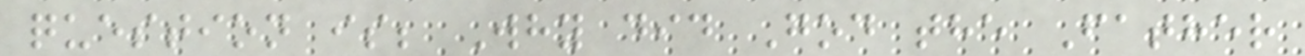question is; Why did God the Father
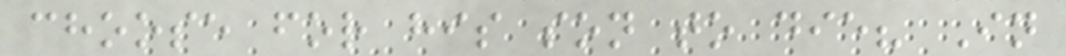choose for his son to die? In
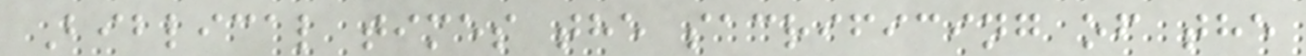Biblical times the sacrificing of the
